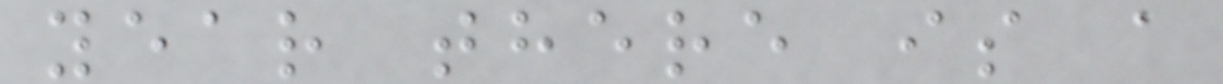year there is a
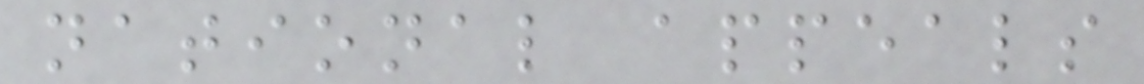national appeals
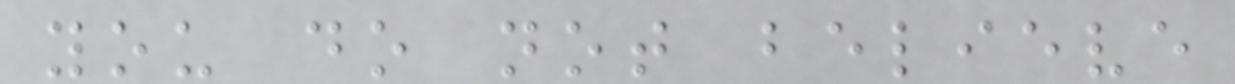you do not believe
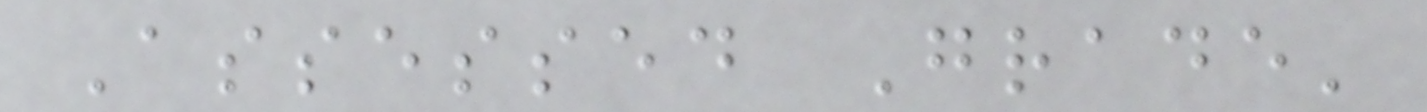Assessed Grade'
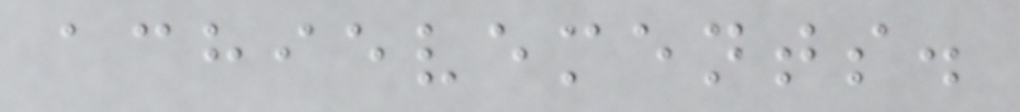achievements.
